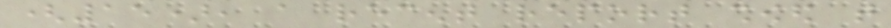(15), a recent report showed that
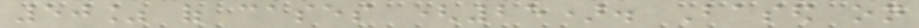50% of cases (25). Based on
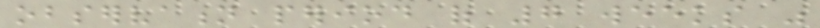observation period of 7 weeks was
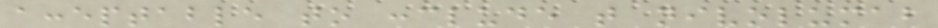acceptable to conclude that nivolumab
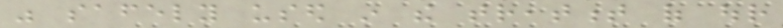was safely used in the treatment of our
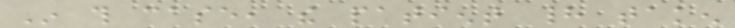In this case, the patient had taken
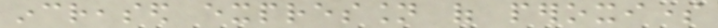increased expression of peroxisome
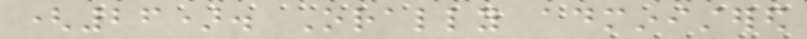(26). Orally administered
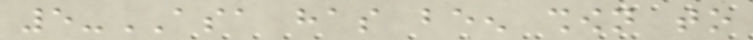5-ASA has been shown to
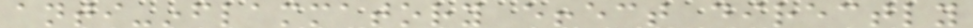anti-inflammatory effect directly
